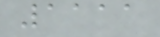1111
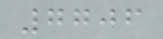7706
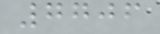7706
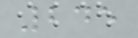245
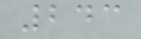243
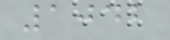1042
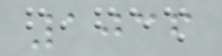1036
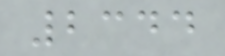2344
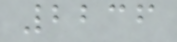2236
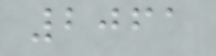2061
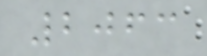2063
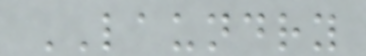LAUNDRY
